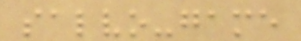salvo-game
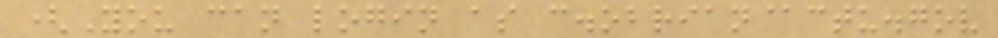(You can login as c.obrian@ctu.gov
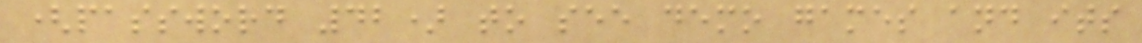(password 42) to see demo games and its
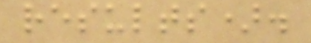results).
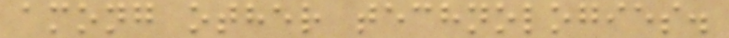among other technologies.
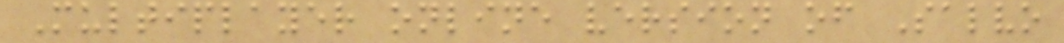Multiplayer online version of Salvo
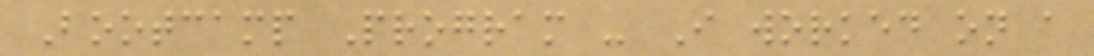Bootcamp Program - I worked on a
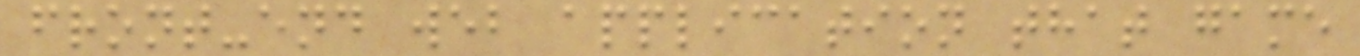front-end web application that game
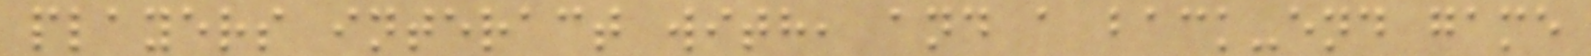players interact with, and a back-end game
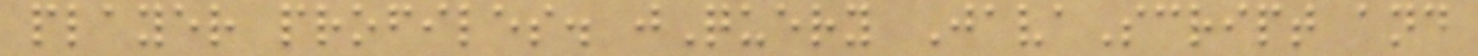player profiles. jQuery JavaScript and
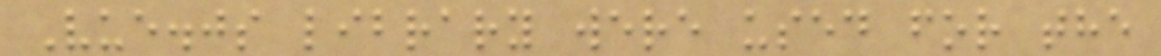Vue.js library were used for the
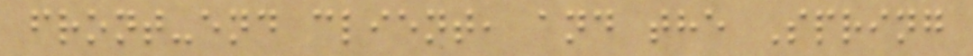front-end client, and the Spring
